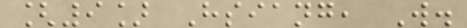[9] Hsiang, W.
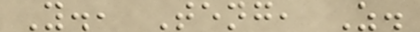Y., Teng, Z.
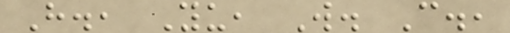H., Yu, W. C.,
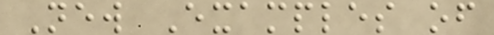New Examples of
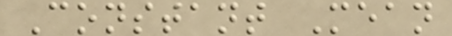Constant Mean
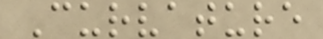Curvature
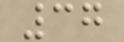37
